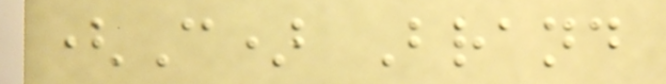(C) Brand
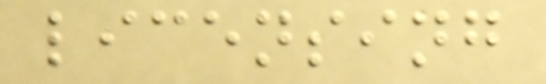licensing
